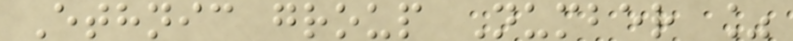Ethnic group Number %
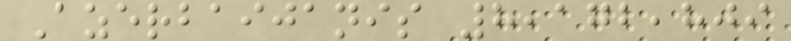Azerbaijanis 8,172,809
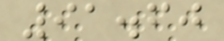91.60
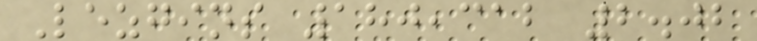Lezgins 180,312 2.02
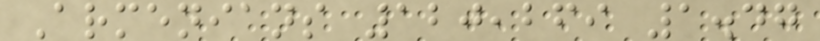Armenians 120,269 1.47
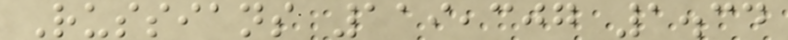Russians 119,307 1.34
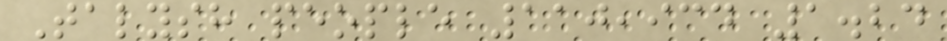Talysh people 110,934 1.24
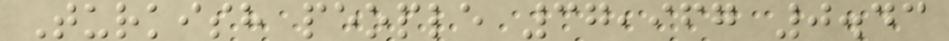Turkish people 37,967 0.43
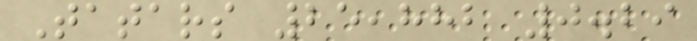Tatars 25,882 0.29
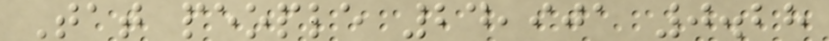Tat people 24,901 0.28
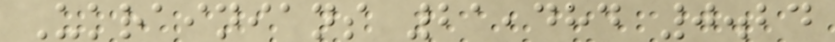Ukrainians 21,484 0.24
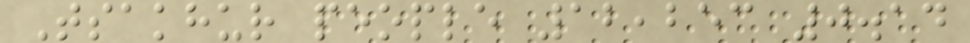Tsakhur people 12,253 0.14
